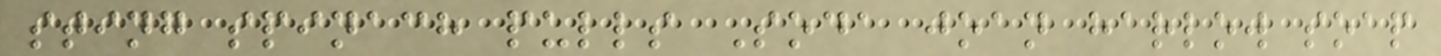sting spinach pulls Soda joan harlow soap
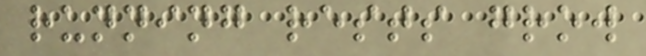running rests grow
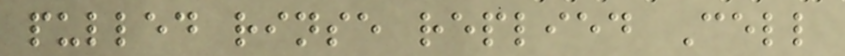pulled rinse replied Cell
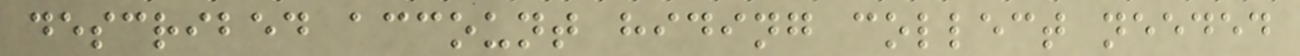described account hiding collect needed
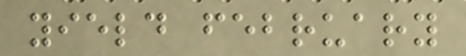yield february
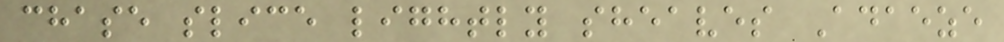chase slice lightly sheaves Adaeze
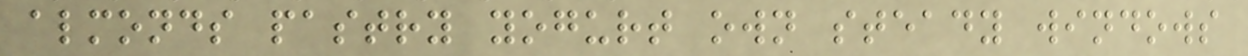almonds pastry yogurt own steady windows
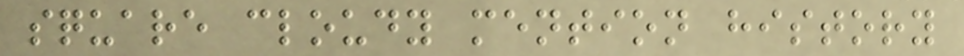square cloudy mention history
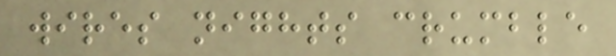wires nights crumble
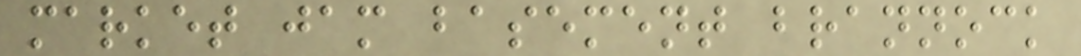market jam basement brannock
